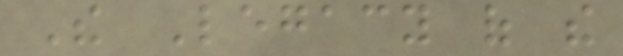The Legacy of the
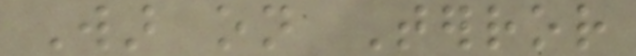War on Terror
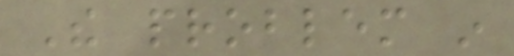The problem in
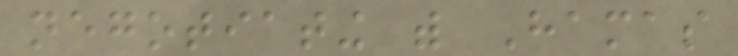negotiating with Hamas
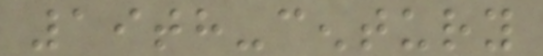19th-century
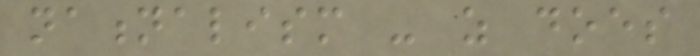nationalism - as does
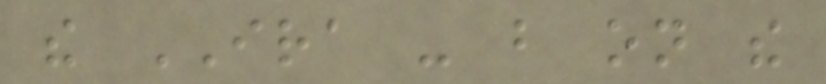the IRA - but on the
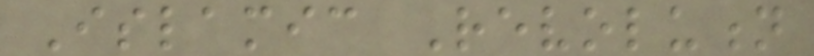Islamic Revolution
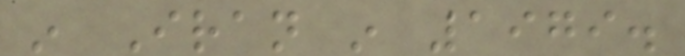in Iran in 1979.
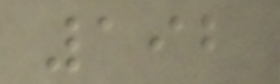192
